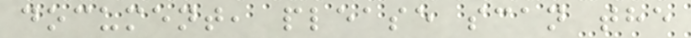document, please scan the
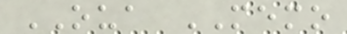OUA MEMO
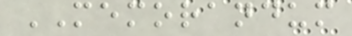MEMORANDUM
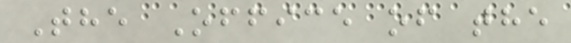The Office of the
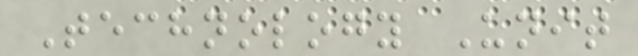Technology Unit
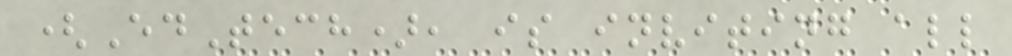(EdTech), is inviting all
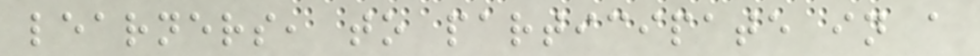learners, to participate in a
